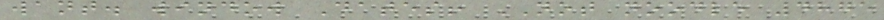want. window Dates! NOT noodle 4875
